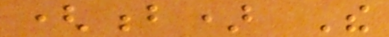(b) The
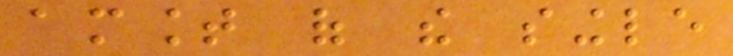amount of the single
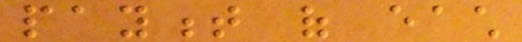payment of each
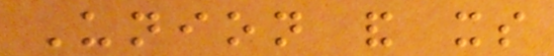Union and its
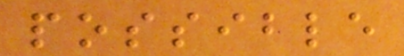possible
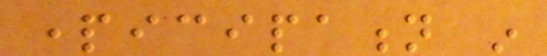participation in
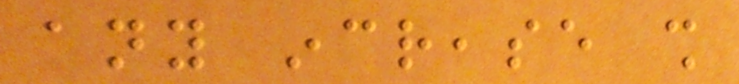any increase shall
